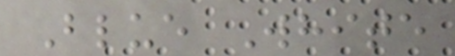Blue White
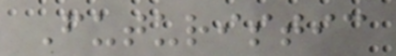Futuristic
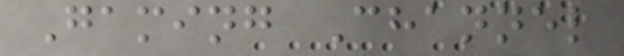Gaming Channel
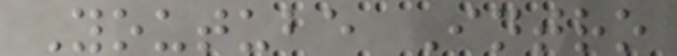Youtube Intro
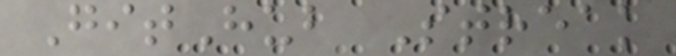GitHub Streak
